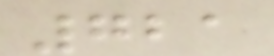721
